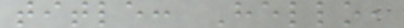title: Hello,
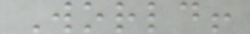World!
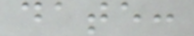date:
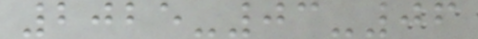2025-03-06
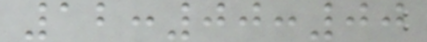12:00:00
